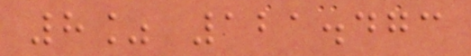8% 121.473
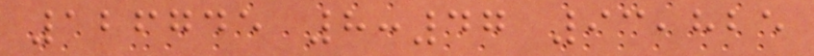126745 8:47 93,825
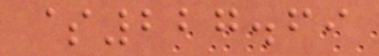$227.69
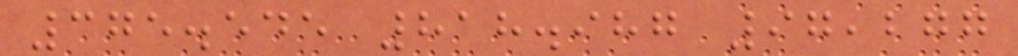375.545 818.987 97,277
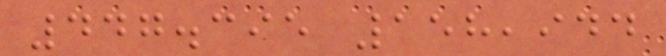447.395 158,944
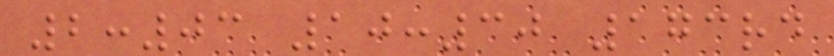2:03 10:30 173rd
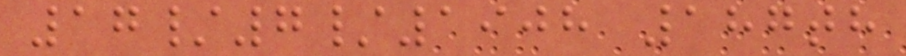17/7/1908 187th
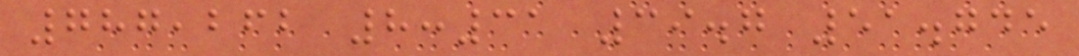787,262 8:31 39.7 51.745
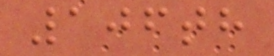106th
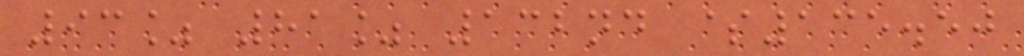93% 81% 132nd $135.50
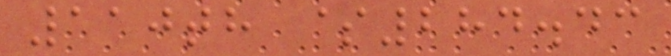110th $284.43
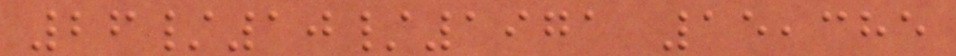26/10/1971 15,385
